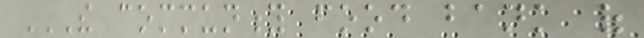THE COMMUNITY FOOD BANK OF
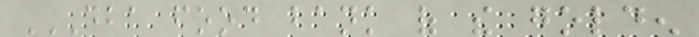DBA FOOD BANK OF THE GOLDEN
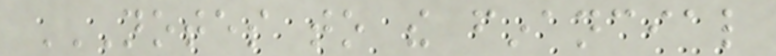NOTES TO THE FINANCIAL
